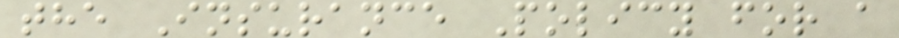the Insurance Policy for a
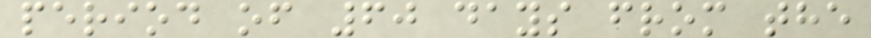period of 60 days from the
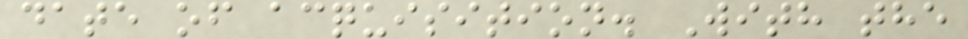date of acquisition. With the
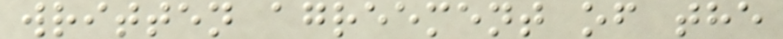written agreement of the
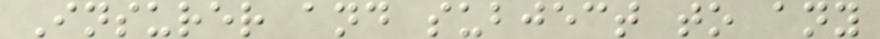Insurer and subject to any
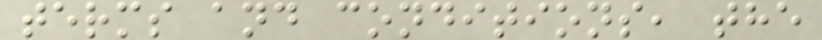terms and conditions, the
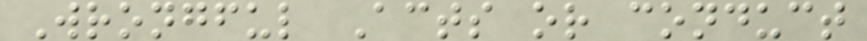Wrongful Acts or conduct
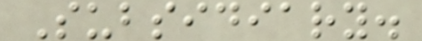Subsidiary.
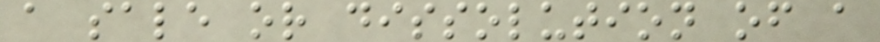a sale or dissolution of a
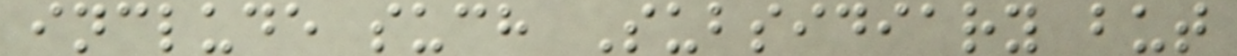include such Subsidiary but
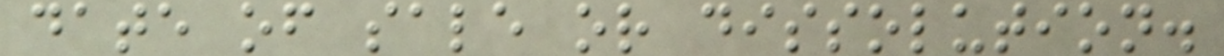date of sale or dissolution.
